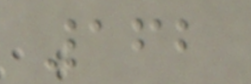162
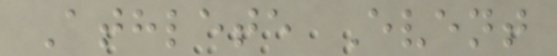Athlete Event
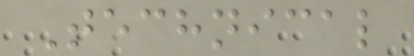Technical
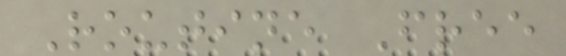Routine Free
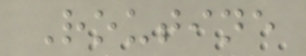Routine
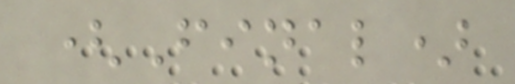(Final)
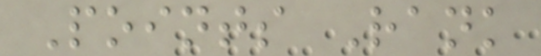Points Rank
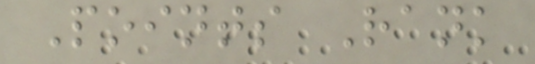Points Rank
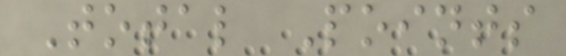Total Points
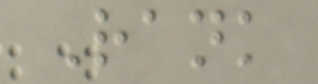Rank
